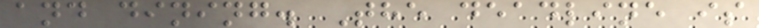and dining. The deadline is
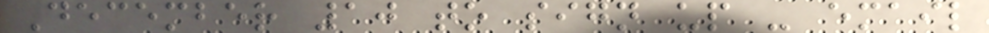December 10 to sign up - email
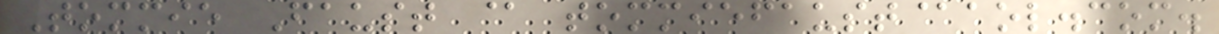Tommie Faust @ tommiefaust@aol.com.
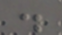.
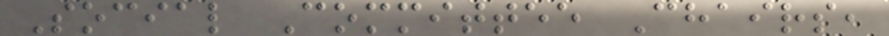Social Committee Chairs,
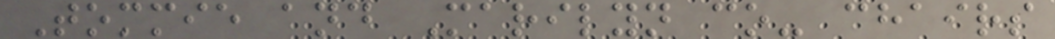Tommie and Marilyn co- chairs
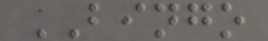BINGO
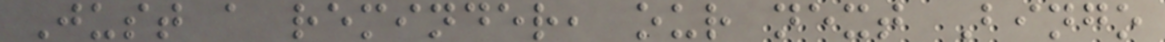Just a reminder, our next Bingo
